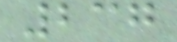237
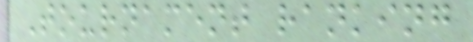Tournament ranking
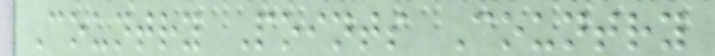Country Points Country
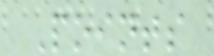Points
